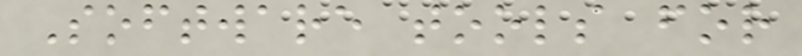Software tools for
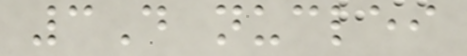3D nuclei
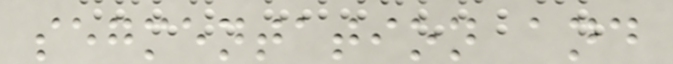segmentation and
